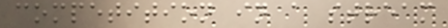competition in a stream
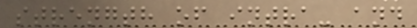strength of intra- and
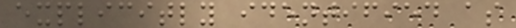explicitly identified as
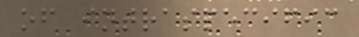of intraspecific
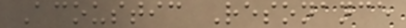Acoustic Resonance
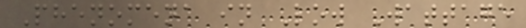Phenomena in Low Wattage
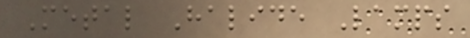Metal Halide Lamps
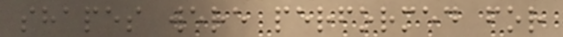shapes were performed for
